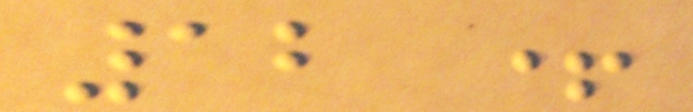12 +
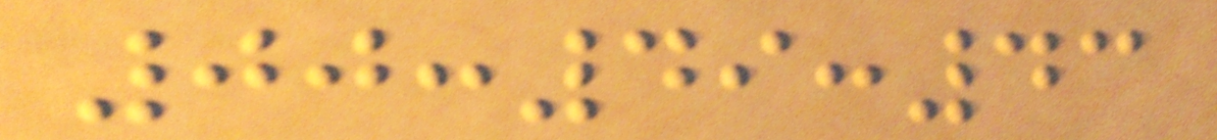00:49:43
